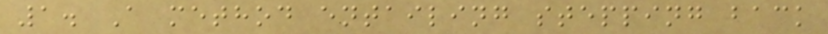1. A method entailing stepping back
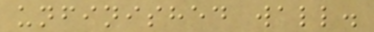unfinished wall.
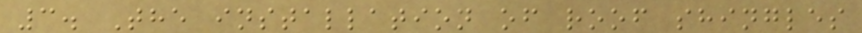3. The installation of roof shingles
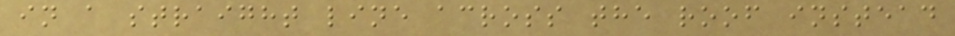in a straight line across the roof instead
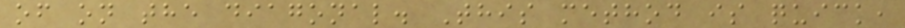of on the diagonal. This method is quick,
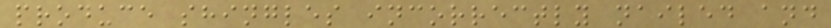produce shingles incorrectly nailed and
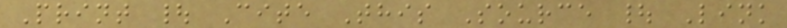Print | Cite This Source | Link
